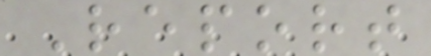Report
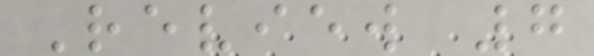Review 7
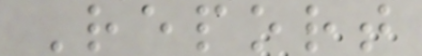Report
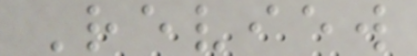Review
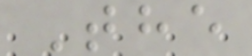The
